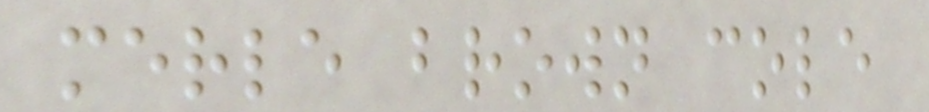merle brown cole
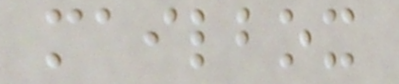mailbox
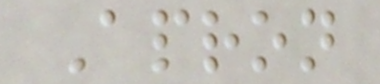Apron
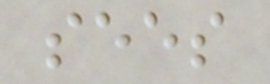sees
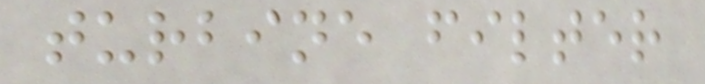turbine filter
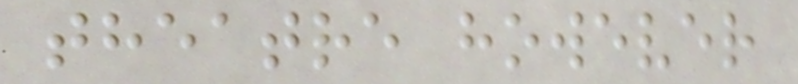theatre however
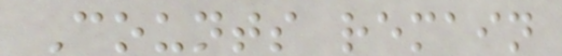Counts remain
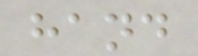hand
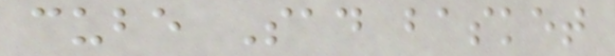cube Sad basket
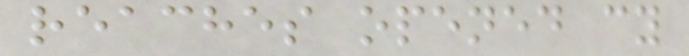reaches opened cy
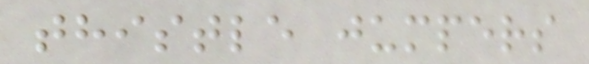thistle jumpers
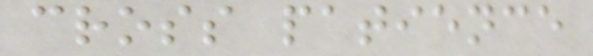cross patience
